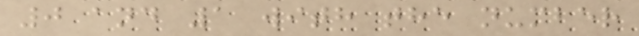0 and 1 with the number
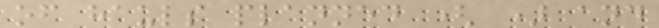of hauls planned ( ) and
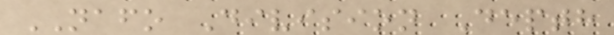NAFO Division Depth
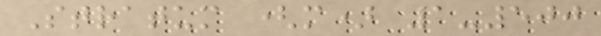Stratum (m) 1-500
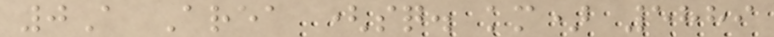0A Area (sq. km) 5889
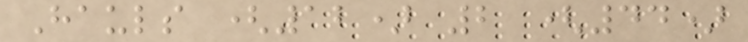Hauls (12) 2 (44)
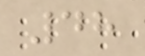48
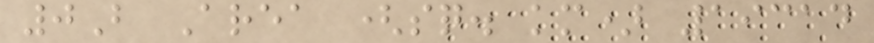0B Area (sq. km) 19314
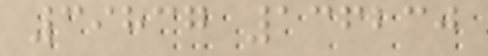39837 136230
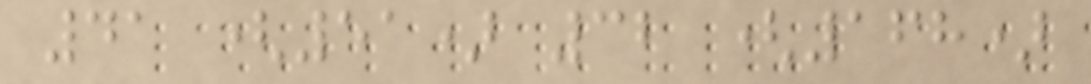41 (51) 32 (168)
